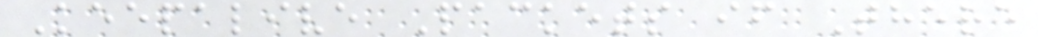Keepalive Packets if There
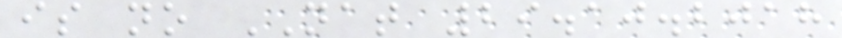is no NAT 29.10.2018
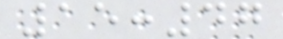15:47
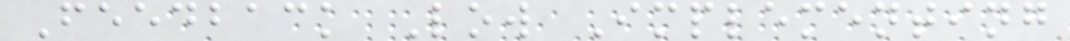Feedback Low Implementing
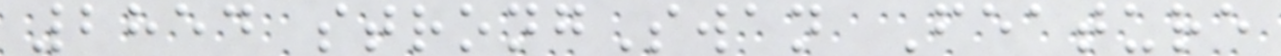2854 strongSwan Feature
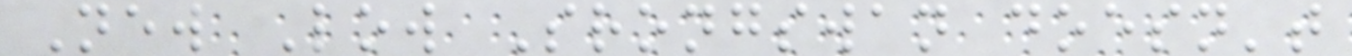New Low Srongswan doesn't
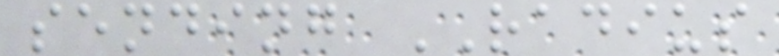sending RADIUS
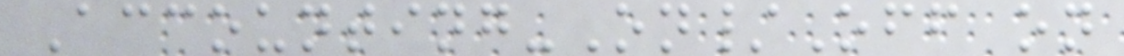Accounting-On/Off on
